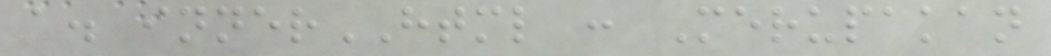a. innerHTML : Merupakan
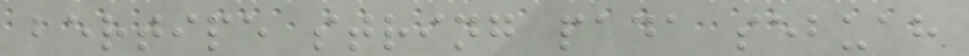bertipe string pada sebuah
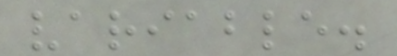variable.
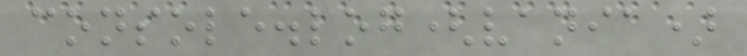console.log(vania)
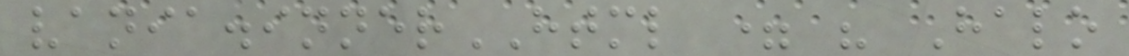vania.innerHTML = " Halo
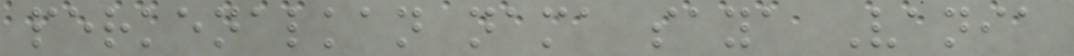perkenalkan nama saya Vania
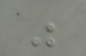"
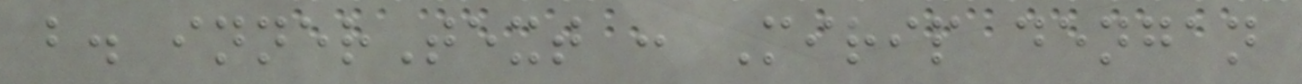b. innerText : Mirip dengan
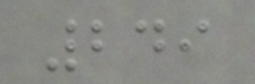249
